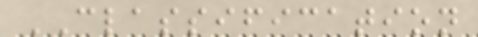CLASSIFICATION
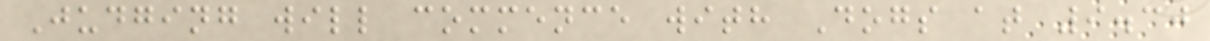Judging will commence with Dogs at 9.30
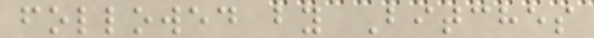followed by Bitches
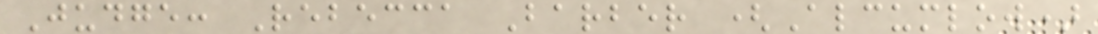Judge: Rebecca Barber (Alcumlow)
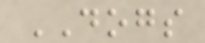DOGS
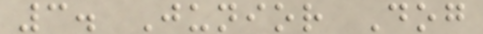3. Junior Dog
